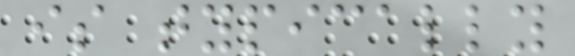is typically
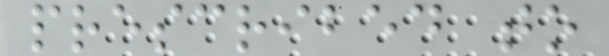prescribed to
